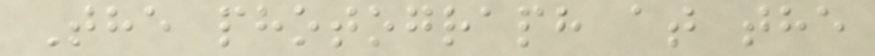The photograph at the
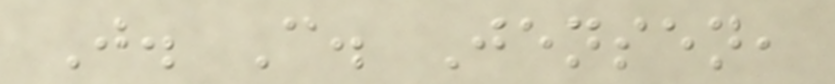J. C. Jensen,
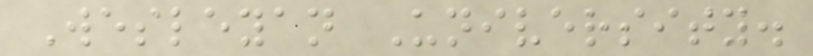Wesleyan University.
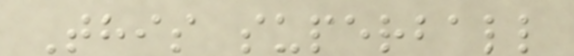This superball
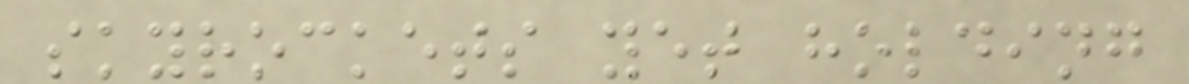skyrockets yet holding
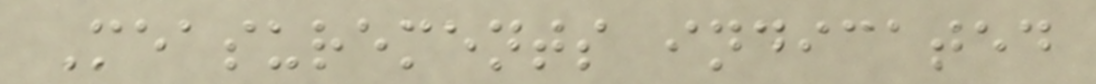Measurements indicated
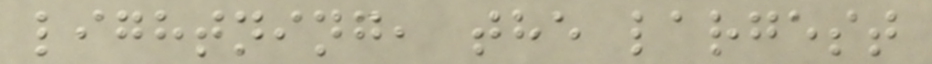lightning, the largest
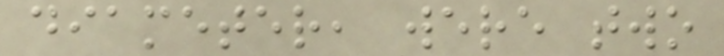diameter, were two
